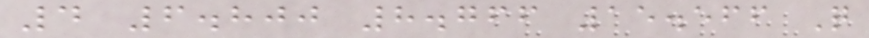4 6.800 8.766 15.566 Q
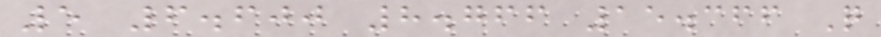5 6.600 8.766 15.366 Q
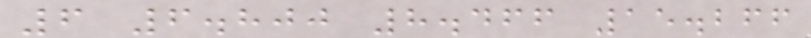6 6.800 8.466 15.266
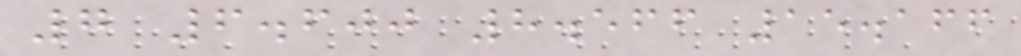7 6.600 8.566 15.166
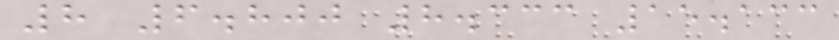8 6.800 8.333 15.133
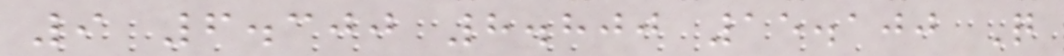9 6.300 8.800 15.100 Q
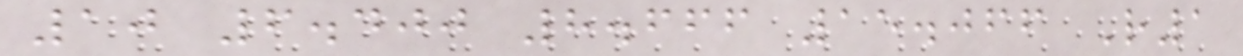10 6.400 8.666 15.066 R1
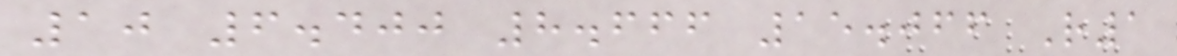10 6.400 8.666 15.066 R1
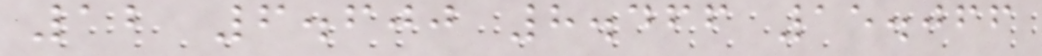12 6.600 8.466 15.066
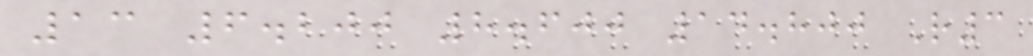13 6.200 8.600 14.800 R3
